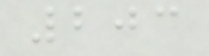203
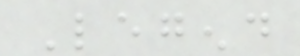Legend
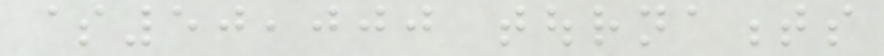$50,000 tournaments
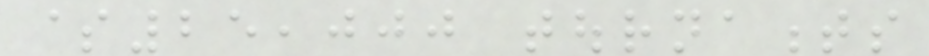$25,000 tournaments
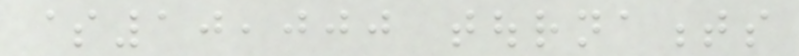$10,000 tournaments
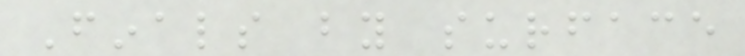Finals by surface
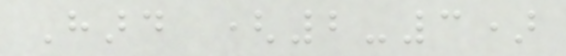Hard (2-3)
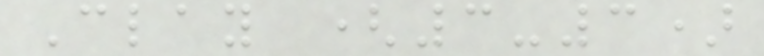Clay (3-3)
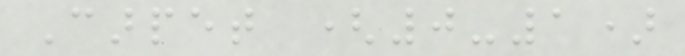Carpet (0-1)
